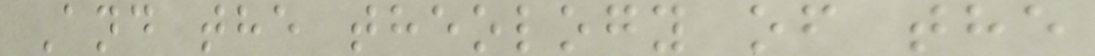And the theology of the
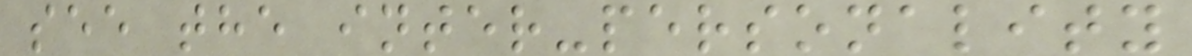see the inter-personality
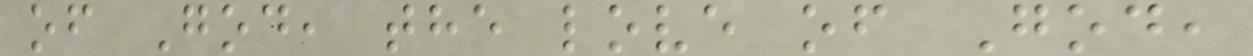of God, the love of God,
